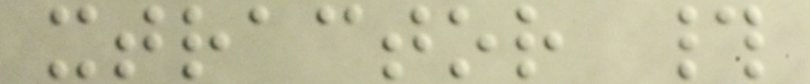xtractor #
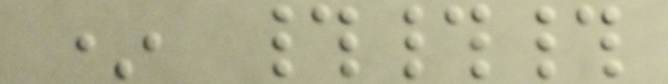* ###
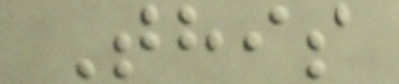This
